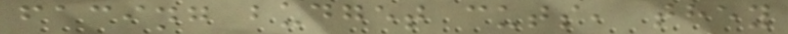facing budget cuts, they
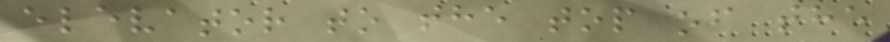elevator to the top of the
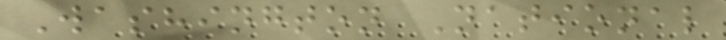Washington National
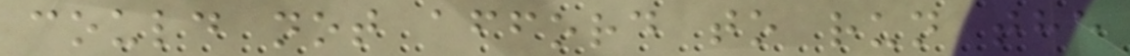could not afford to run the
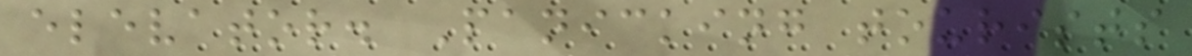elevator. Panicking tourists
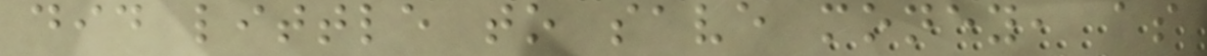did little to save money, as
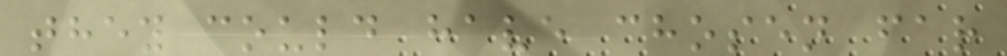they could have chosen far
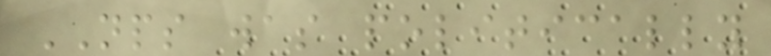NPS was politically
